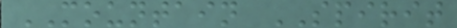MOUNTAIN SPIRIT
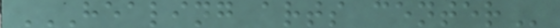HEALING ARTS CENTER
